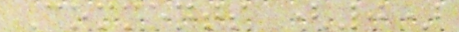Comments (0)
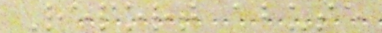Report abuse
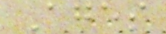Ages
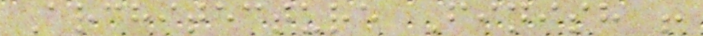Architecture Finish !
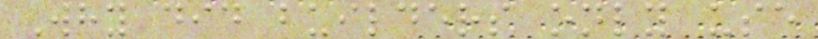Why did builders only use
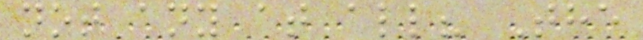not any at all? The
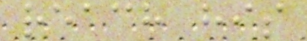reach his
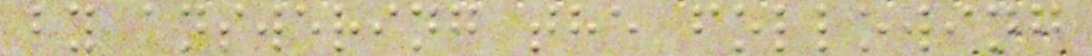by answering the following
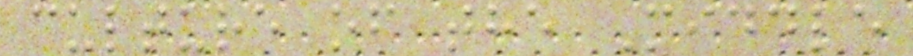culture of the Middle
